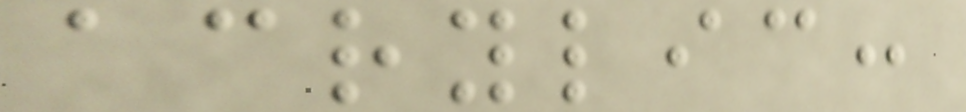acrylic:
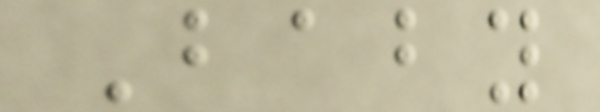Baby
